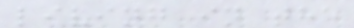living in the
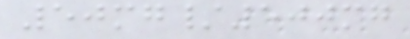50mg/500mg
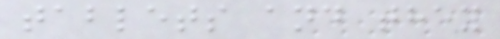tablets and they
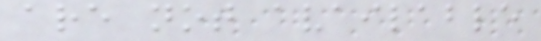are not available
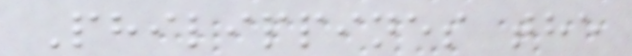Philippines the
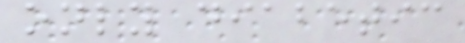only diabetic
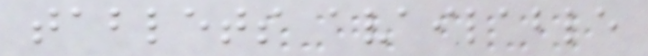tablets available
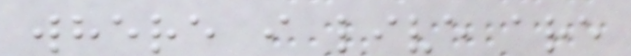where i live are
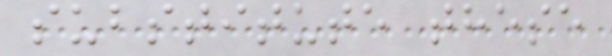substitute these
